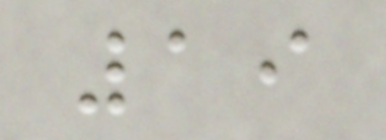19
